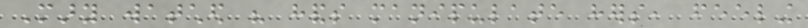Mary watched his hands manipulate hers, feeling
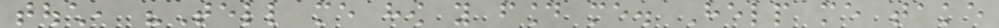touch, "Tell me how you found me. Help me take
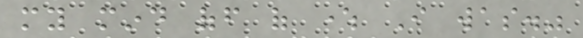my mind off of where I was."
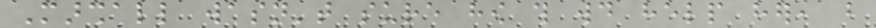Marshall wasn't sure how this would help her, but
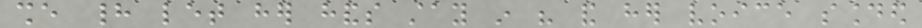she had let her hands stay in his and her voice sounded
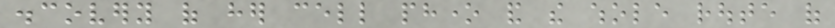discovery of her cell phone and the whole route of
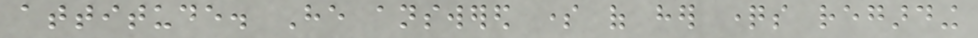attitude. He answered some of her questions regarding
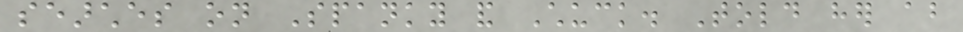searches on Spanky and Chuck. Told her about
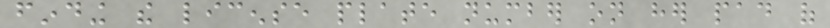finding the license plate number on her pad of
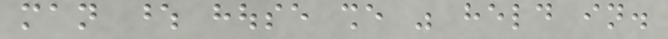man whose house she was held in.
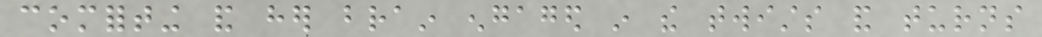comforting and her brain engaged in the twists and turns
